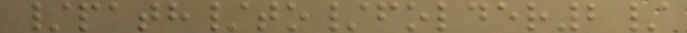/path/to/folder2/
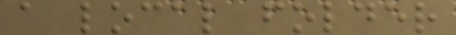a local folder
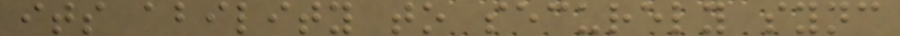its ability to securely sync
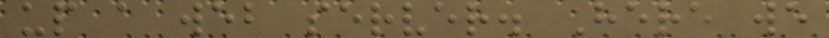up a web server. Here we
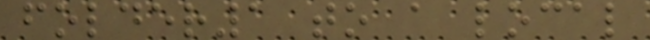folder1 to a local
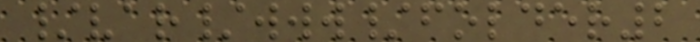/var/www/folder2
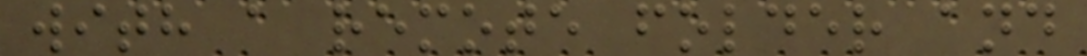with a remote folder and
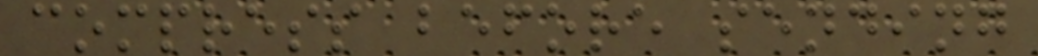compress before sending
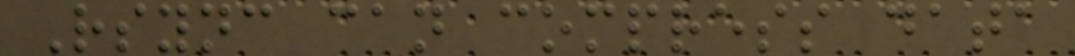Rsync can compress data
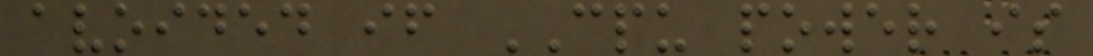avoided if CPU power is
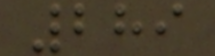289
